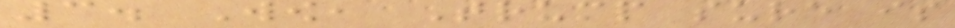3. Wow, Trump sure is
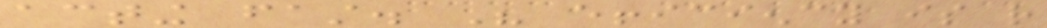acting fast. His efficiency is rather
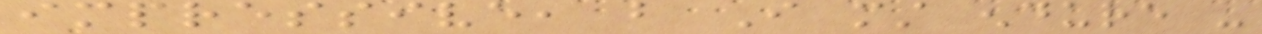impressive, but I must endure -
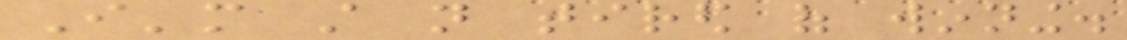I'm still not tired of winning.
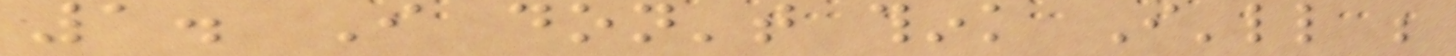1. I don't think I'll be
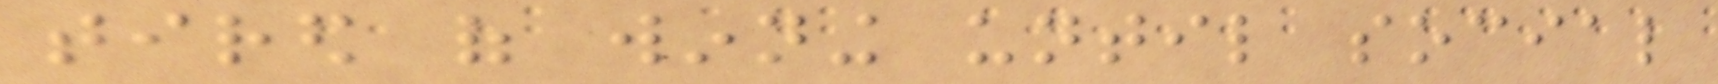tired of winning until social
